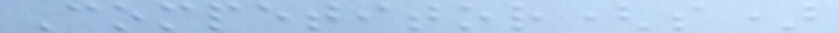Competitor(s)
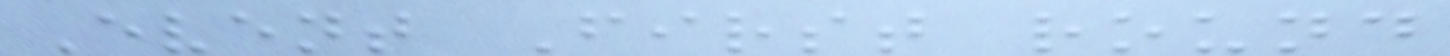Event First round
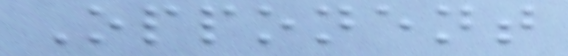Opponent
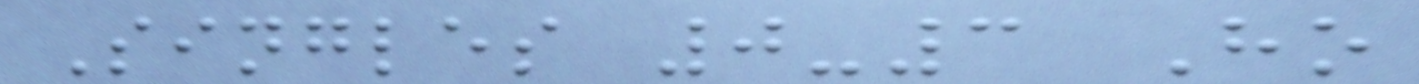Singles 0-3 Ho
